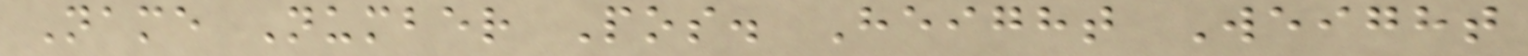Name Number Pos. Height Weight
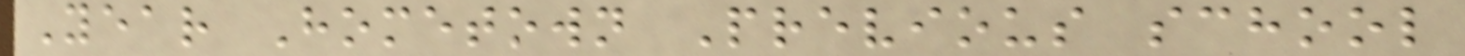Year Hometown Previous school
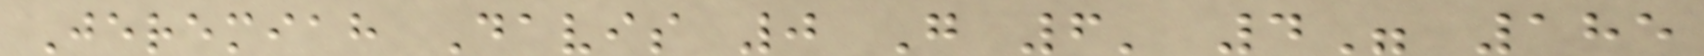Jeremiah Davis 0 G 6' 4" 185
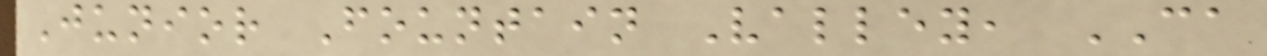Junior Fountain Valley, CA
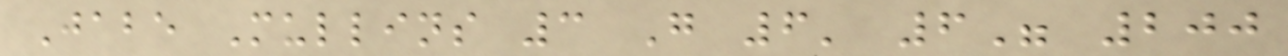Jabe Mullins 3 G 6' 6" 200
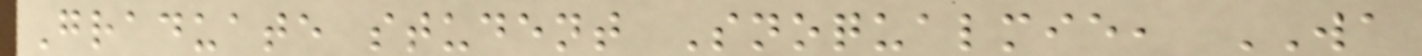Graduate student Snoqualmie, WA
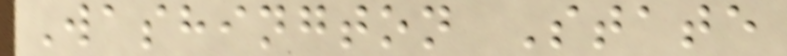Washington State
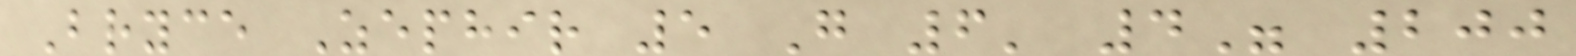Bryce Zephir 5 G 6' 4" 200
